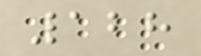128
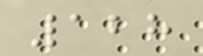128
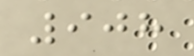908
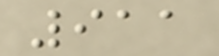911
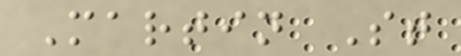Martin St
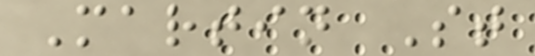Martin St
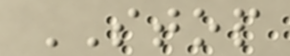STOP
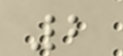2
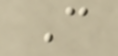C
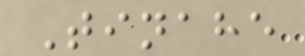Tinahe
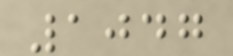1047
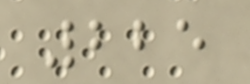225
